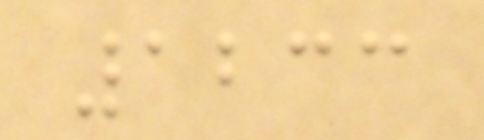1233
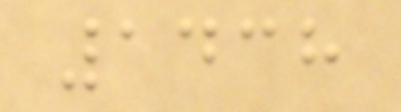1438
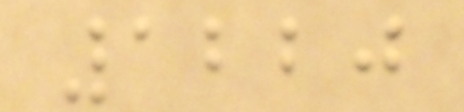1220
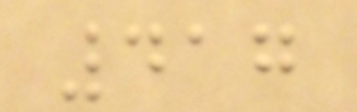417
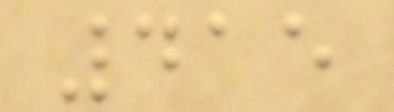415
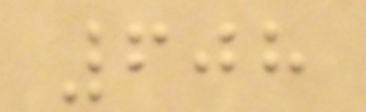608
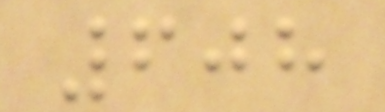608
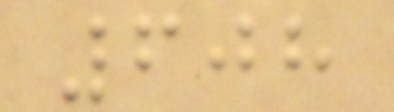608
